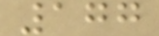177
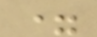=
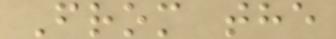From the
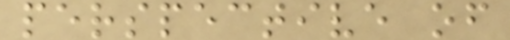perspective of
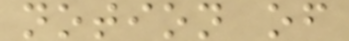notion of
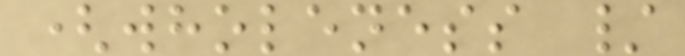(wholeness /
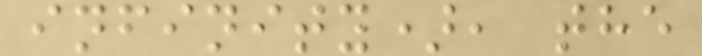infinity), the
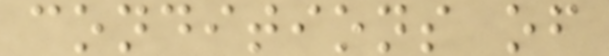conditions of
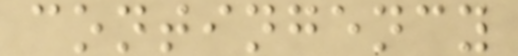contingency
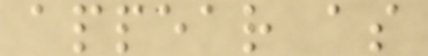appear as
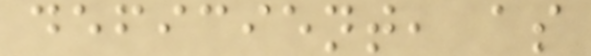deficient, as
